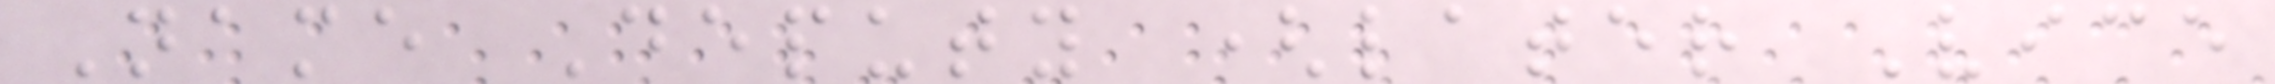Name Deputy (later Vice
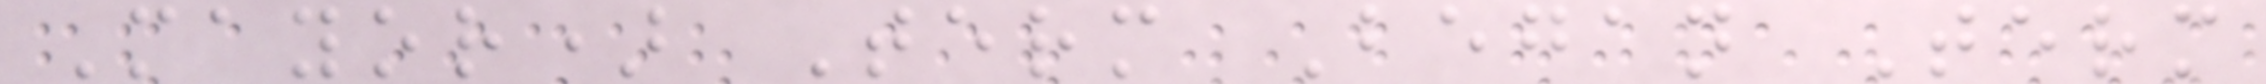Mayor) Term Began Term
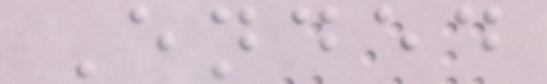Ended
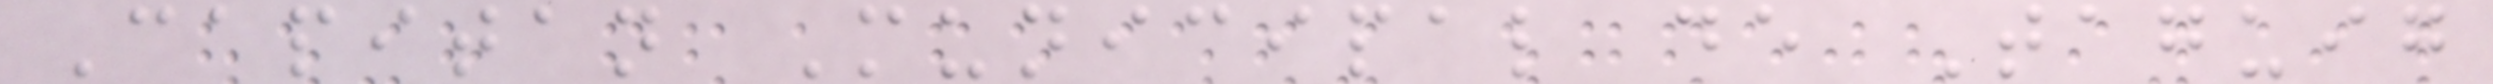Capitan Municipal de Taguig
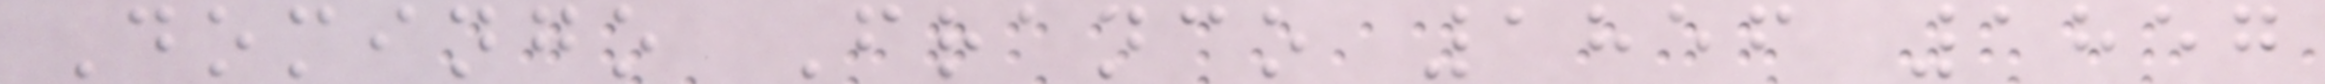Domingo Franco 1856 1857
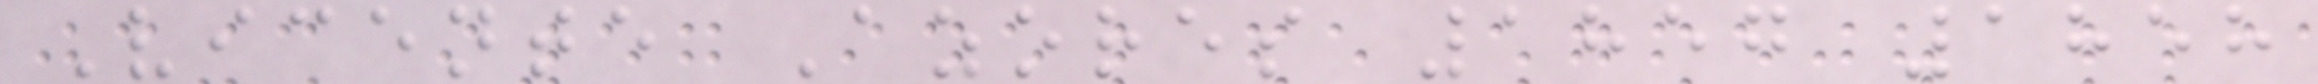Vicente Azores 1857 1858
